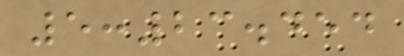5:23.454
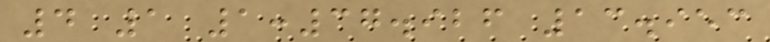4 1 1:37.926 13.953
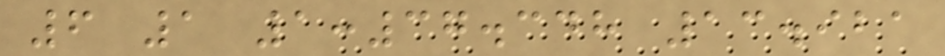6 1 1:37.348 13.921
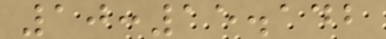10:15.142
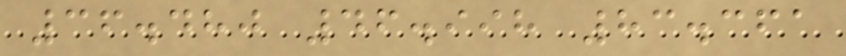36.480 46.998 83.361
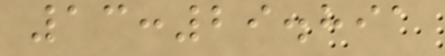13:29.891
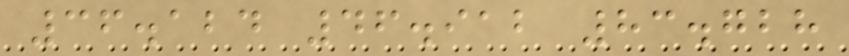36.124 46.912 83.728
